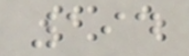194
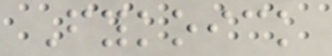Fykoick
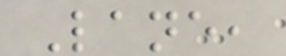Lane,
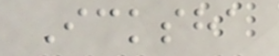Icksha
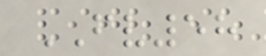FV58
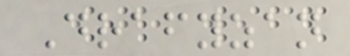Drafyzan
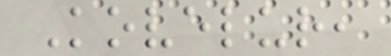Kovelur,
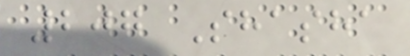207 Shasha
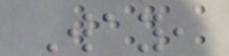Way,
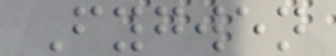Fygwen
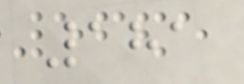181
